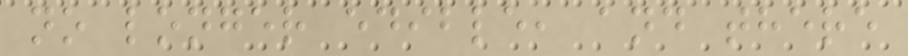no longer edible, and there
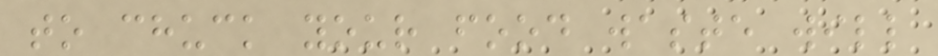to chuck your food waste will
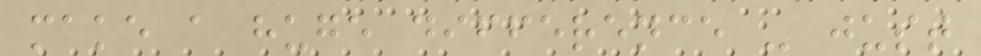make a huge difference - just
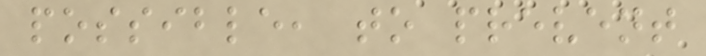possible, to prevent
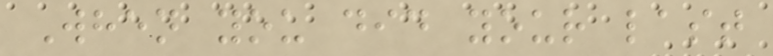When you did your last
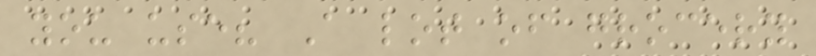you use? A lot of grocery
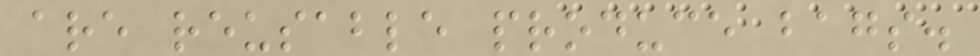are reusable produce bags.
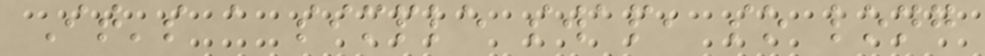It's a simple swap, so long
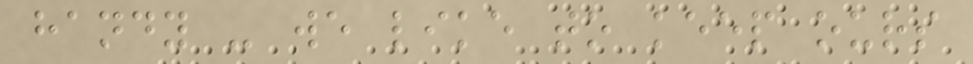handy - we like to keep ours
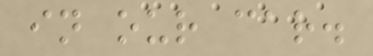in our car.
